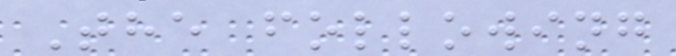The following
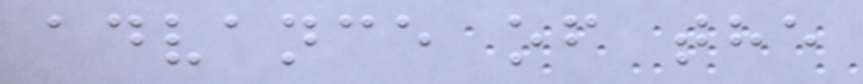advance of the
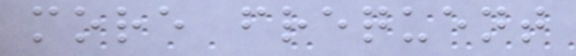more frequent
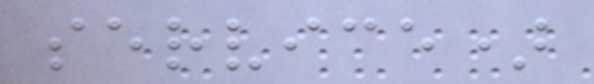service)
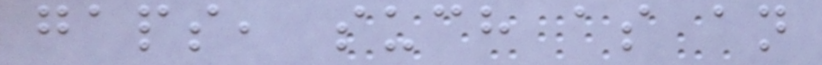gaps, such as an
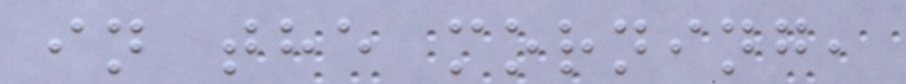in the morning,
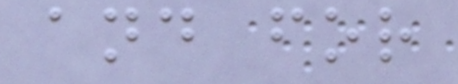and for
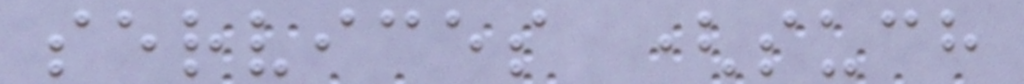services (such
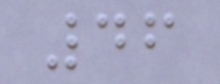46
